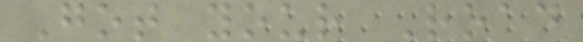Got your Road
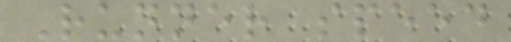Runner speed
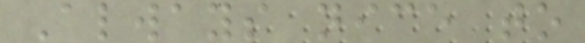Always nice to
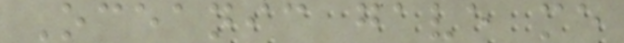Oceanic gave me
